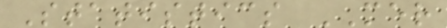Statistics MER
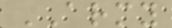ARMY
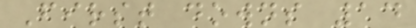First downs 14
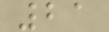21
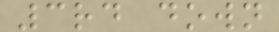3rd down
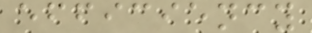efficiency
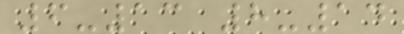6-13 8-14
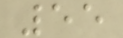55
